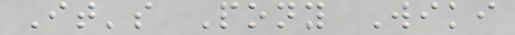It's Pony Wiki
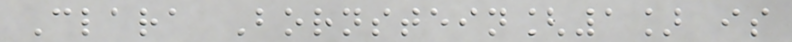Clara Bornstein[1] is
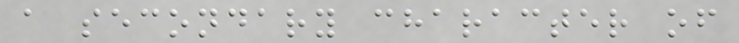a secondary character of
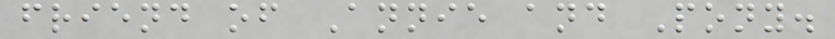friend of Annie and Pony.
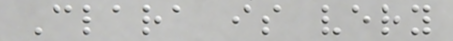Clara is very
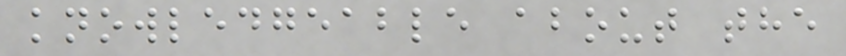knowledgeable about the
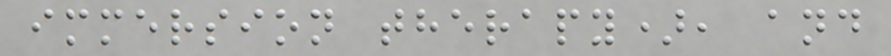immersion therapy), and
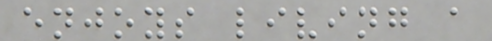enjoys living a
